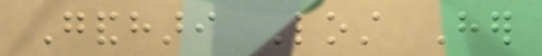Gandhari Lost Her
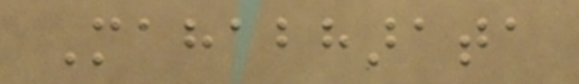Mahabharata
